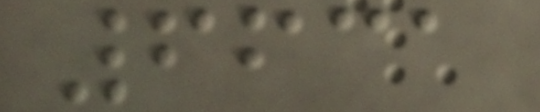6631
